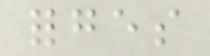forges
